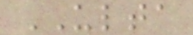ULTA
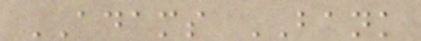ADAMS BANK
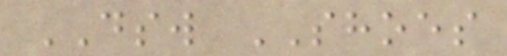DSW SHOES
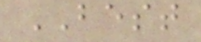BEST
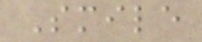Smile
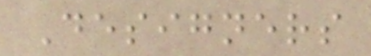Designers
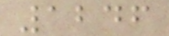1246
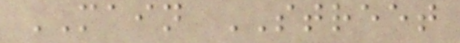MAIN STREET
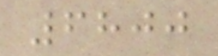6800
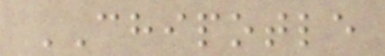CHIPOTLE
